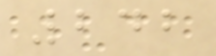242
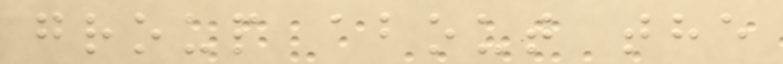group about the
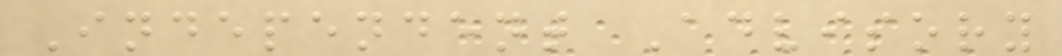Independent Advisory
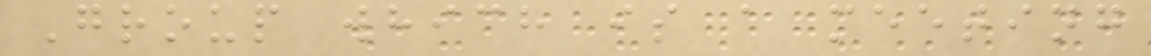Group which is a meeting
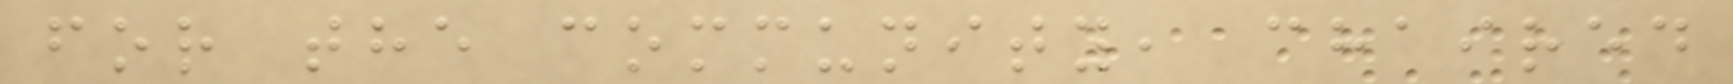for the community, chaired
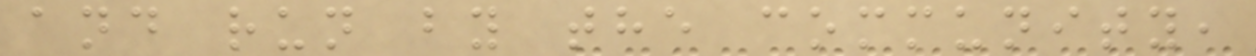and run by the community,
